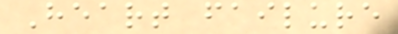Heart failure
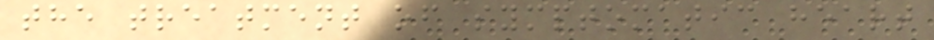the treatment of symptomatic heart
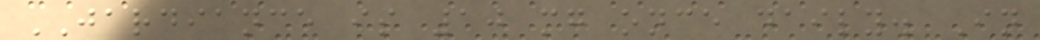JARDIANCE is 10 mg once daily. In
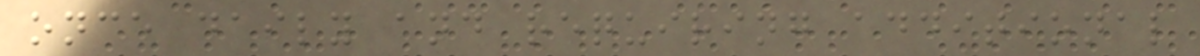once daily and requiring additional
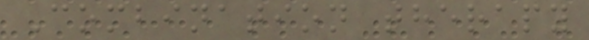Combination therapy
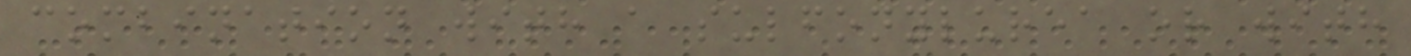combination with a sulfonylurea or with
